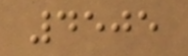4505
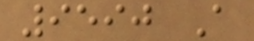9590 A
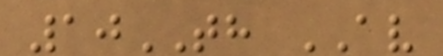10TH AV
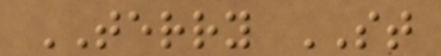TERRY ST
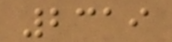2319
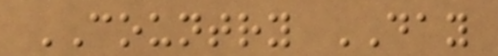COUNTRY DAY
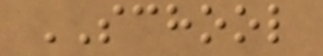SCHOOL
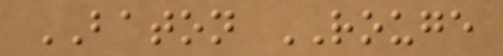BATON ROUGE
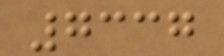7337
